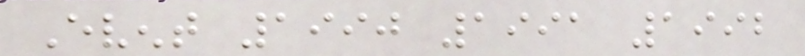Event 1990 1991 1992
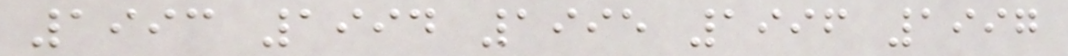1993 1994 1995 1996 1997
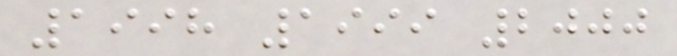1998 1999 2000
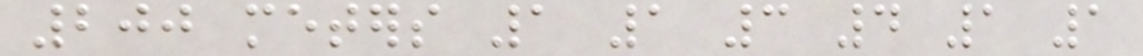200 meters 1 1 3 4 1 1
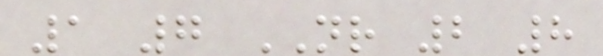1 7 NR 2 8
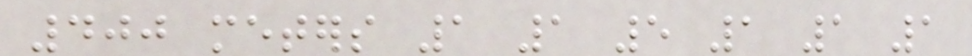400 meters 1 1 5 1 1 1
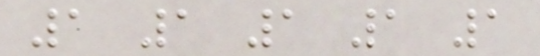1 1 1 1 1
